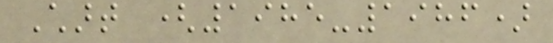Chart (1985-1986)
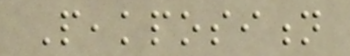Peakposition
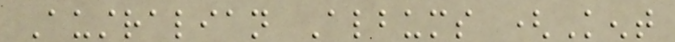Australian Albums (Kent
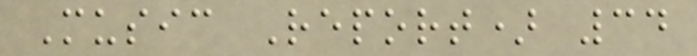Music Report) 34
